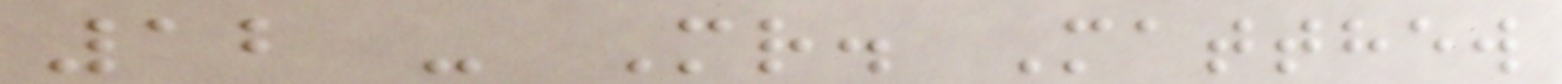12 - Mr. Matthew
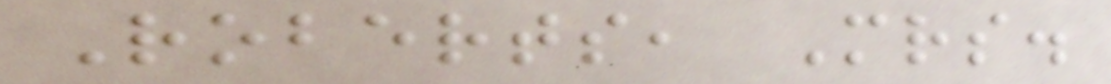Roberts, Mrs.
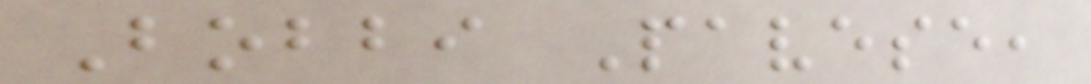Bobbi Pavese,
